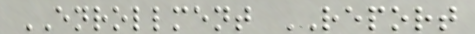ENROLLMENT REPORT
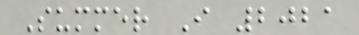Summer I 2021
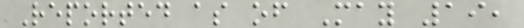Reported as of May 19,
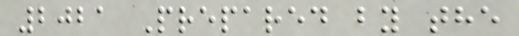2021 Prepared by the
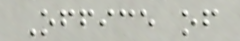Office of
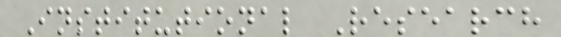Institutional Research
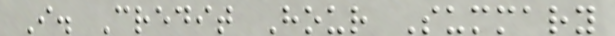I. Credit Hour Summary
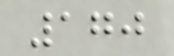170
